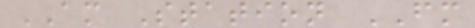AM Station FM
